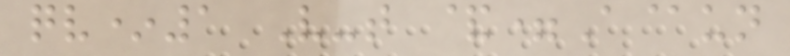qv*1 V-t &=A@un
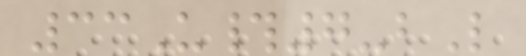33U#7-bL
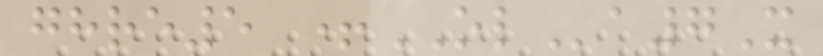ghre5 +OLa7X
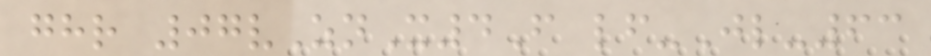ghr 07vZnX4F lf-Jl-63
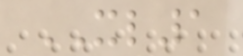XL1
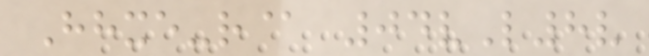Hhxe-r@ 04vL8v
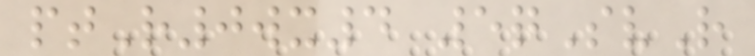ptR0wx4 5qSvR
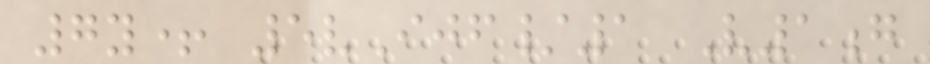7y+ 5vIjf/1 V1g
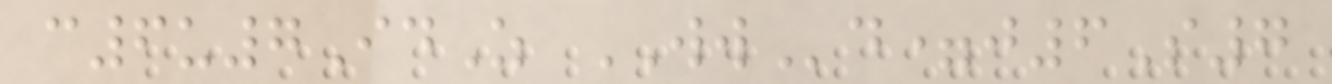c6u7IdZ WWd=j6S7
